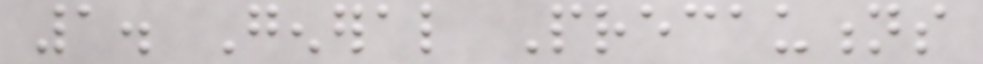1. General Precautions
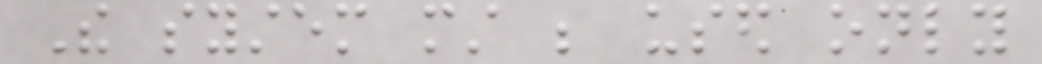The system must be used only
